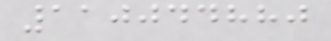110044880
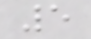5
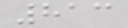813
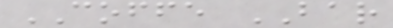COFFE BAR
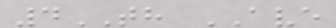4TH AVE
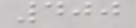400
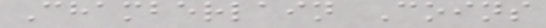Chamberlain Coins
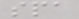spa
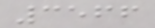3566
